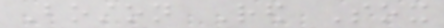Boston Red Sox
